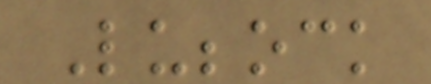Lubbock
